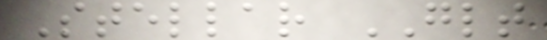Stellar GLT
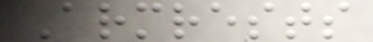Armrests
